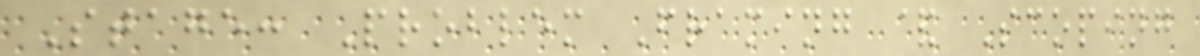Stage: Problem Framing & Scoping
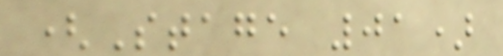(Stage 01)
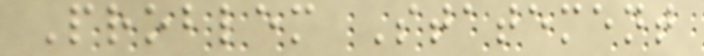Problem Statement
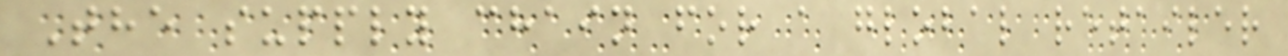The supply chain for a global retailer
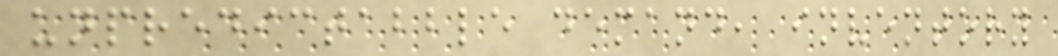unpredictabble demand, inventory
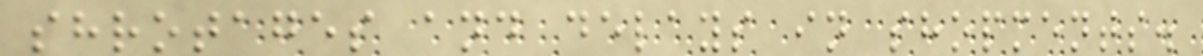shrotages and delays in shopments.
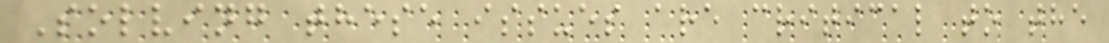Solving these issues are critical to the
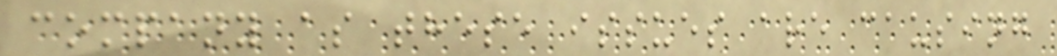company as these issues are causing
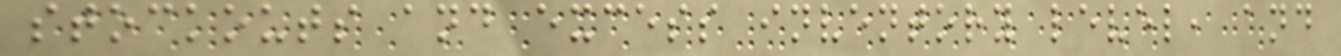stockouts and excess inventory level, and
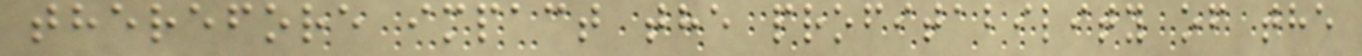therefore impact the profitability of the
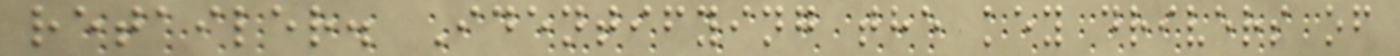retailer. Identifying the key drivers of
